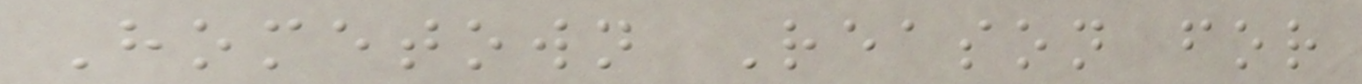Hometown Reason for
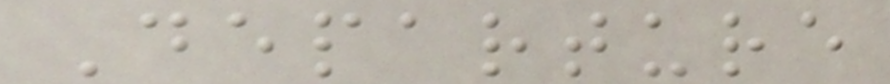Departure
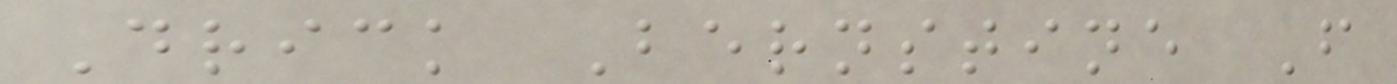Drick Bernstine F
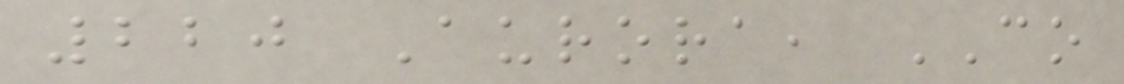220 Aurora, CO
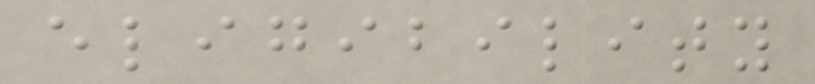eligibility
